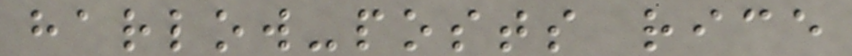harlow-posts rice
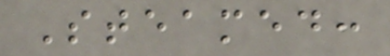Steamed:
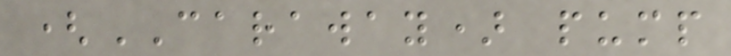(CARAWAY) pump
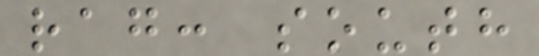rag: south
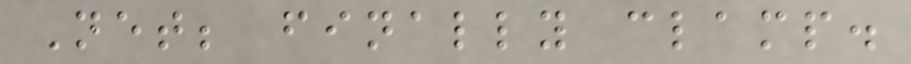Net; finally clamp.
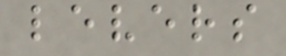levers
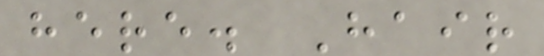here. Hair
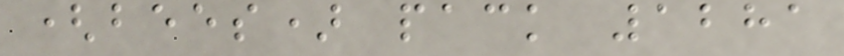(bees) pack 1281
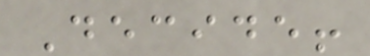Decide!
